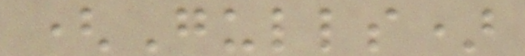(Gulls)
